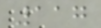117
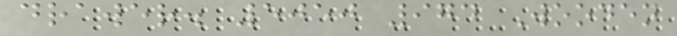drawer. 5050 974 Wooden
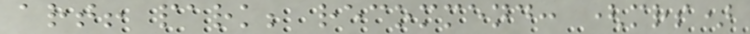art! park; recommend: (mrs)
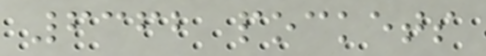6362 pockets
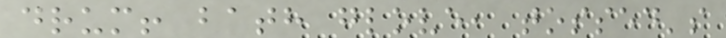drum! bath glove, tossed's
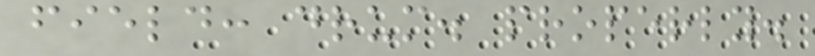field: drum. properly.
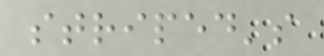striped's
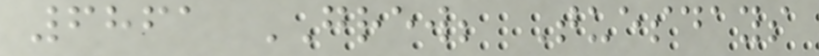6861 GREW; Tuesdays
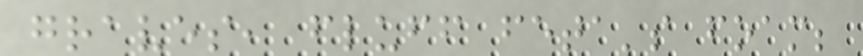graves, fluff feta's foam;
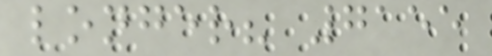longer? 7155
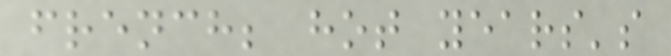french; hot years's
